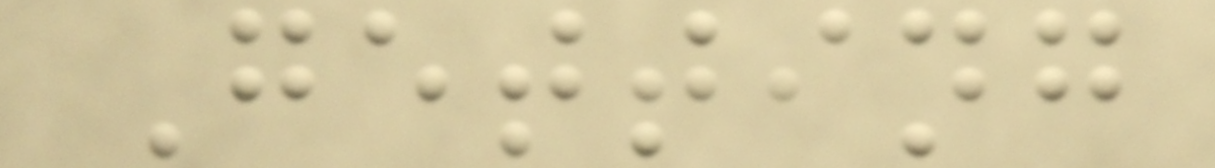Getting
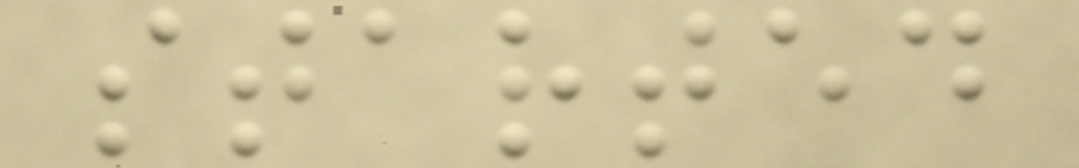started
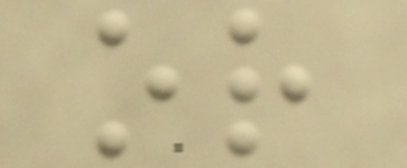or
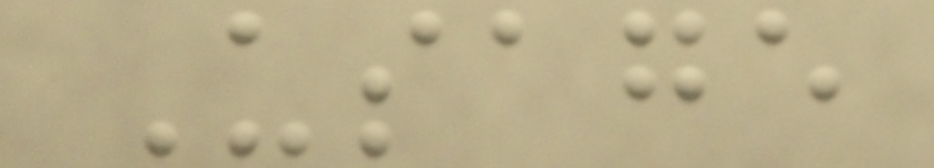Usage
